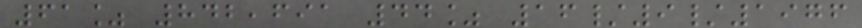61% 842,691 44% 16/9/1976
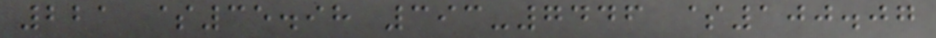221 $35.98 393-7446 $100.07
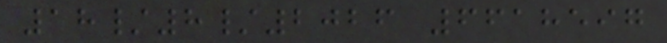18/8/2026 6618597
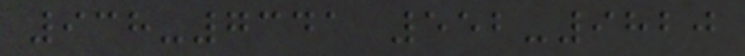938-7341 552-9820
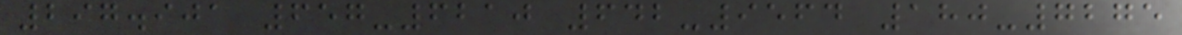297.901 657-6210 642-9564 180-7275
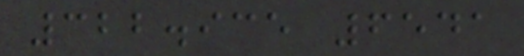322.935 6541
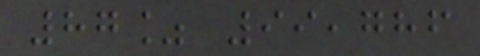87% 99,786
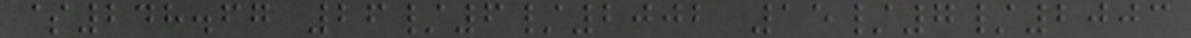$248.67 26/6/2002 15/7/2003
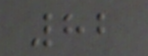82
